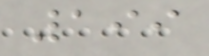199
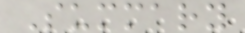Summary
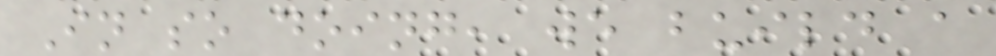In so doing, we build a
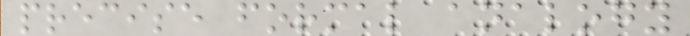precise formal analogy
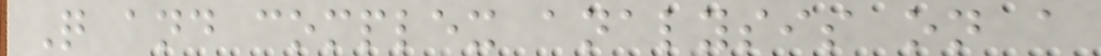Q and complex analysis on a
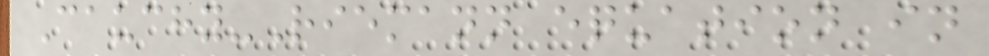Cauchy-Riemann equation in
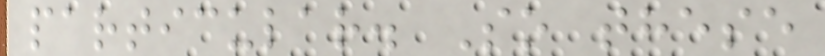particular. So these
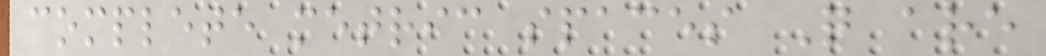complete metric spaces Q are
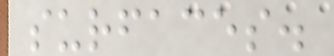surfaces.
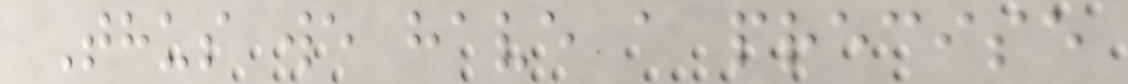Thus we have a precise
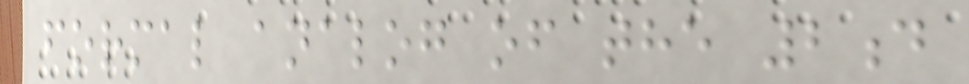formal analog of the 2d
